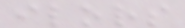ilors
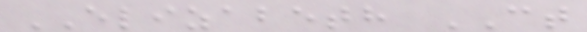ELIZABETH CT
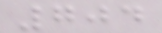704
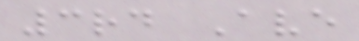3rd Ave
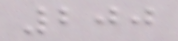200
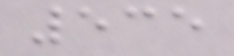535
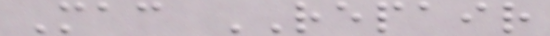Mac REPAIR
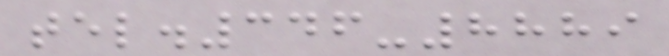tel.346-8889
